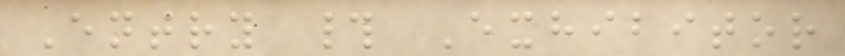Entry # Exhibitor
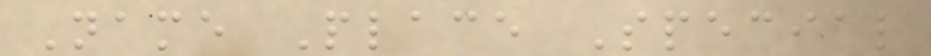Name Place Special
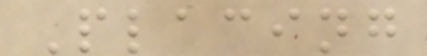Placing
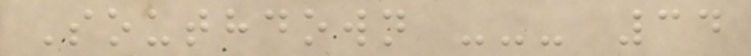Southdown --- 34
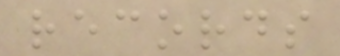records
